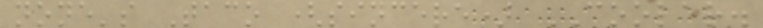none's Taco (sincere) COOLER.
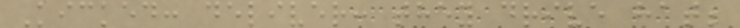Kicked: deliver: they drive hat;
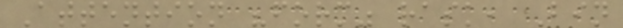Attention "form" rask, Bin
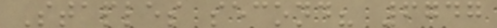Staples second? 6747
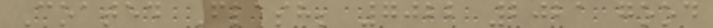Coated Flash; 7022 2021 good
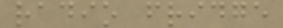radio fridge
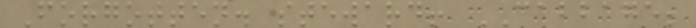Forgotten. steward! CABBAGE;
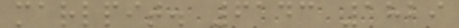marlpit. 6143 1829
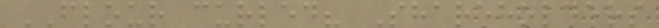FLOUR curled? Shareholders
